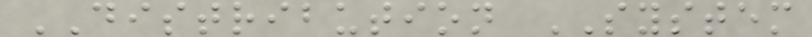DISTRIBUTION SYSTEM
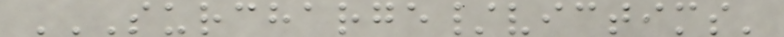SURCHARGE/VICTIMS'
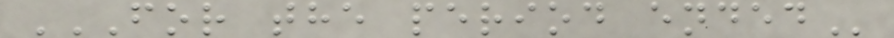FOR THE PERIOD ENDED
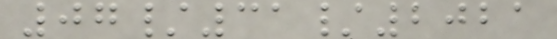07/31/2021
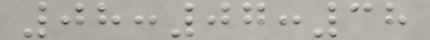08:07:38
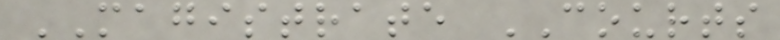MAGISTRATE COURTS
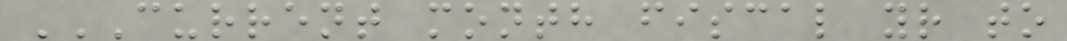CURRENT MONTH FISCAL YR TO
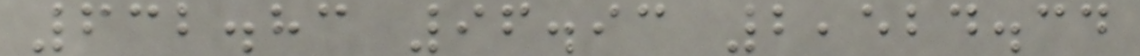632.83 96.93 2,524.34
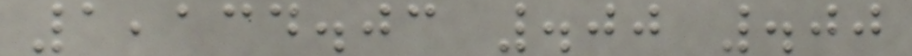1,134.03 .00 .00
